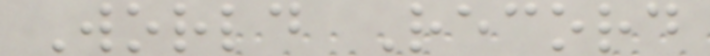World Record
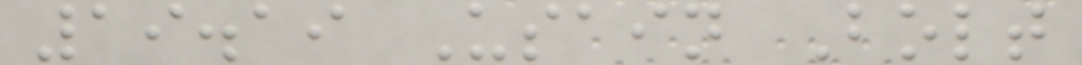19.19 Usain Bolt
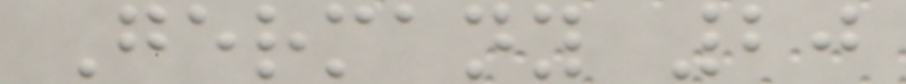Germany 20
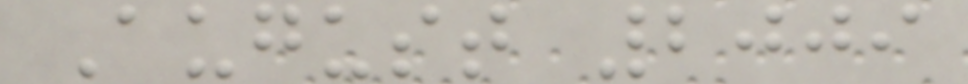August 2009
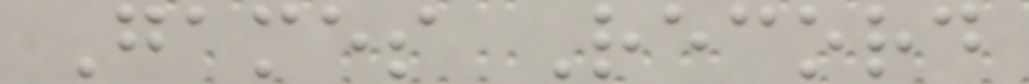Games Record
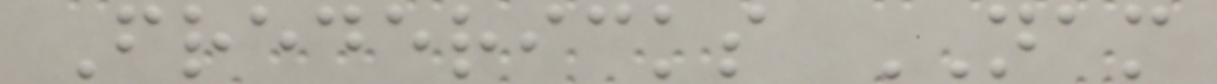Fredericks NAM
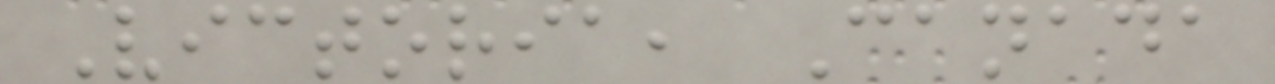Victoria, Canada
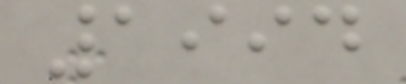1994
